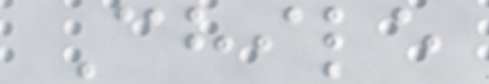Chile
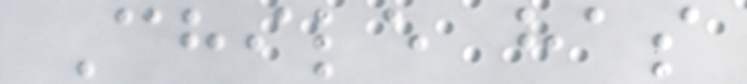Chile has
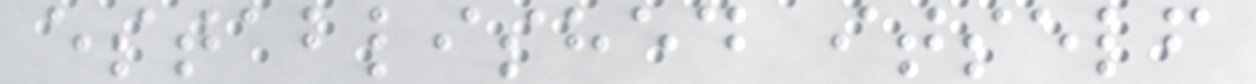established itself
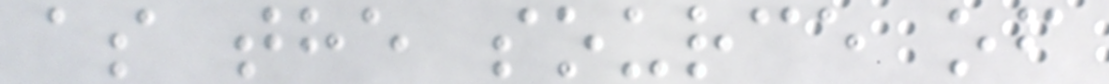as the source of
